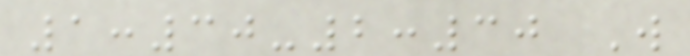1:30-2:30 W
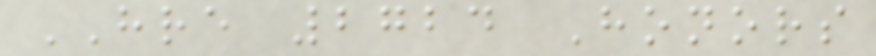HRE 2724 Honors
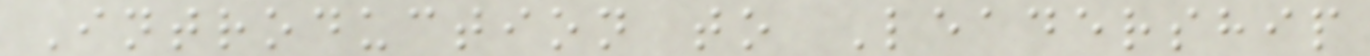Introduction to Leadership
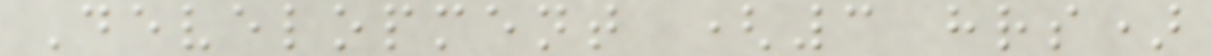Development (3 hrs)
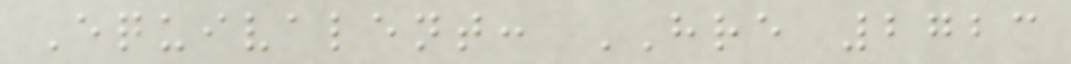Equivalent: HRE 2723
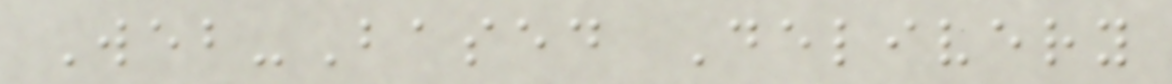Web-Based Delivery
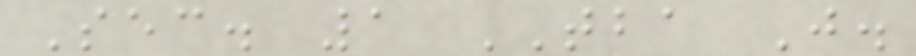Sec. 1 TBA J.
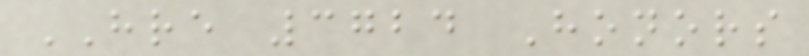HRE 3724 Honors
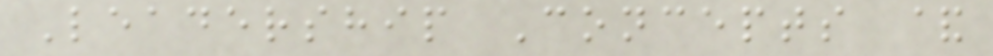Leadership Concepts &
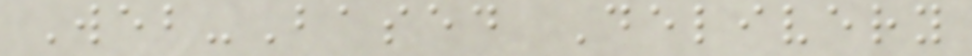Web-Based Delivery
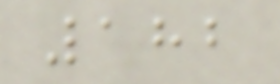182
